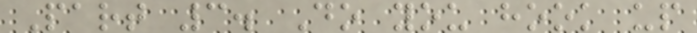Part 3. Do you hook up
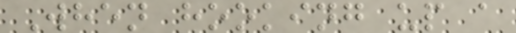When hooking up a
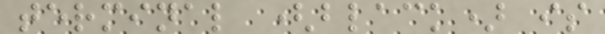terminal (black) is
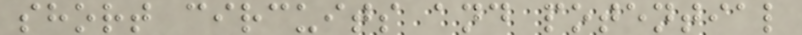short circuits and potential
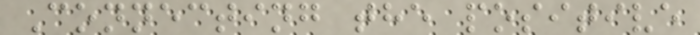Connecting the positive
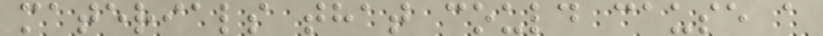materials that could cause a
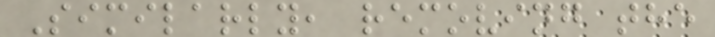Similarly, removing the
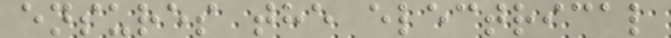ensures the electrical
